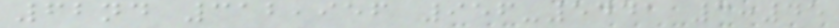62nd 312,956 956-5441 3:45
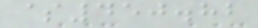$450.82
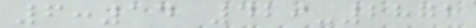6:14 429-2872
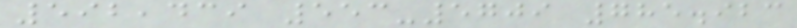592,439 553-5709 785.923
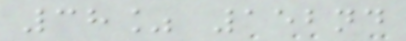38% 152nd
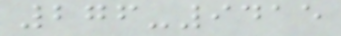276-9415
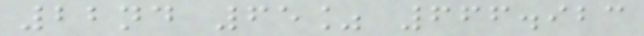22nd 65% 666.923
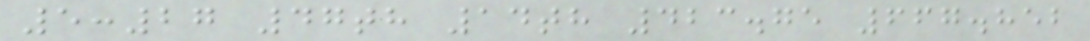5:27 47th 14th 423.75 667.852
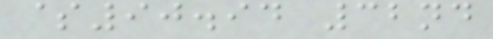$90.94 32nd
